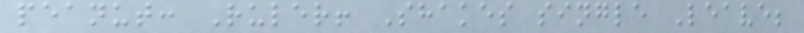peanut: Ruler! Shakes single Leave;
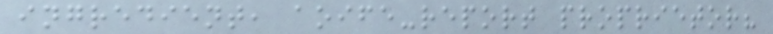ingredient, aoife-report proprietor?
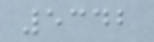5342
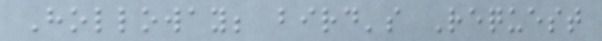Holloway; bird's Request
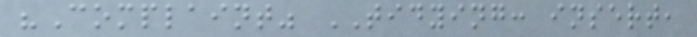"Complaint" TIDYING: insert,
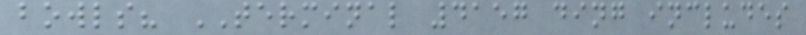bowls? TERMINAL 4157 ding includes
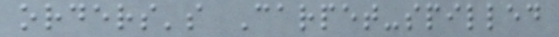orders's Carpet-spilled
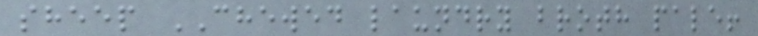sheep CHEWED laundry broth pale!
